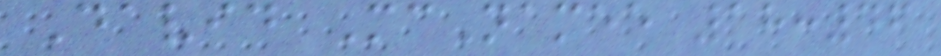David McNamee 18:46
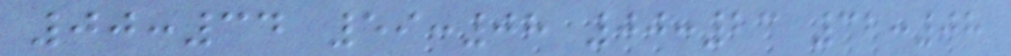00:34 59:08 00:23 32:08
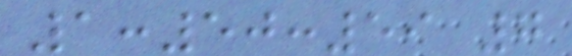1:50:59 7
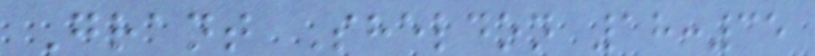Grant Sheldon 18:35
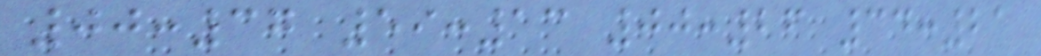00:37 59:13 00:26 34:21
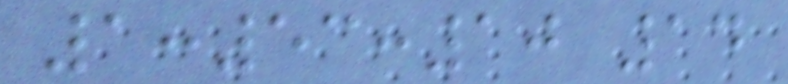1:53:10 14
